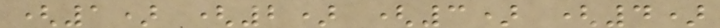(1) (2) (3) (4)
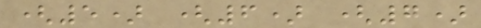(5) (6) (7)
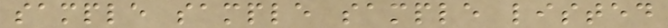sample sample sample listed
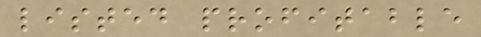listed profitable
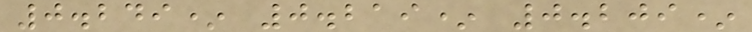0.249* 0.219* 0.209*
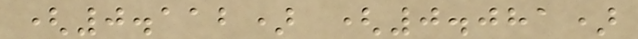(0.112) (0.081)
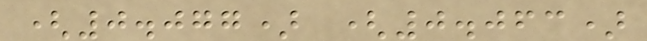(0.077) (0.063)
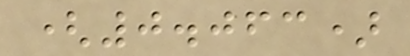(0.063)
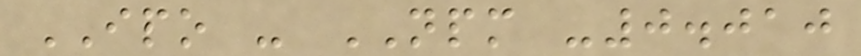IPO - NPM -0.010
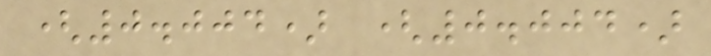(0.004) (0.004)
